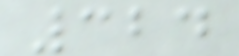324
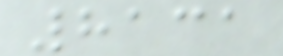8131
